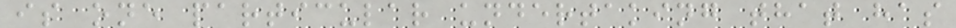is one particular undertaking that has
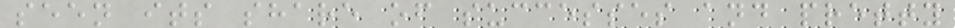seen its share of successes and pretty
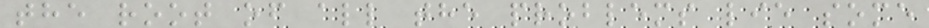the root of all the problems lie some
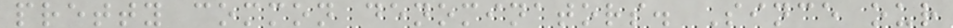pretty common denominators. Since our
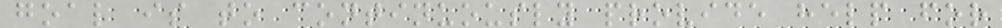goal is to continuously provide help for
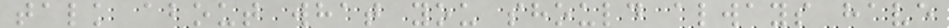talk about what you should always have
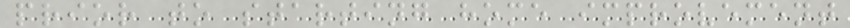prior to starting home improvement
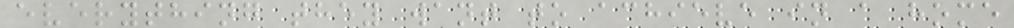everything they want to achieve in a home
